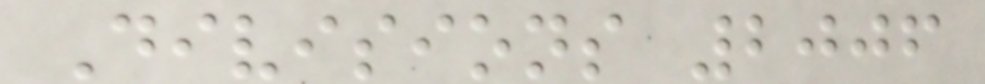Divisions 2006
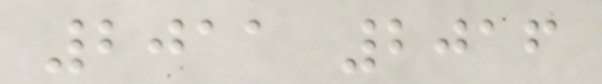2011 2016
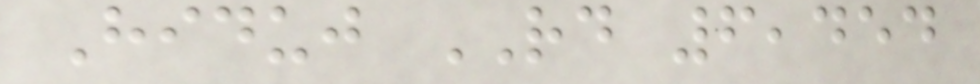Hiduj RD 6,454
